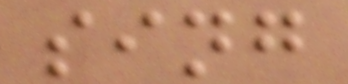sing
